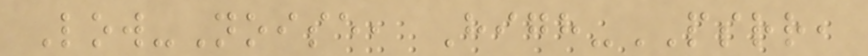Low-Noise, High-PSRR,
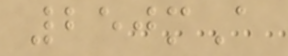250mA
